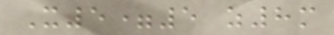X5=5 z8m
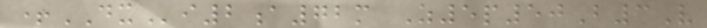+DXi2a72m Z5p50B3V
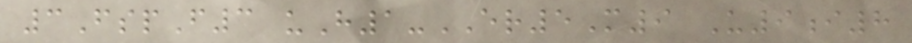3FspF3 uH1-ER5M9 U9i8
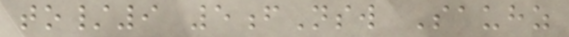to/9 5fNsw Sauhz
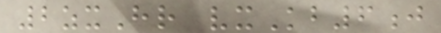2zxHr vxKb6j
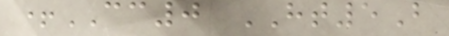+CC0 HT5B
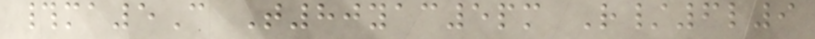#ma5C T80yac5pm R/6l9
